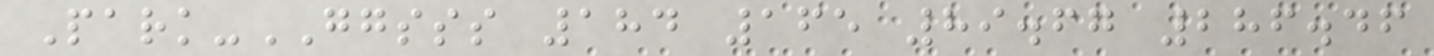Park-GGSSS 184 165 89.67 286.46
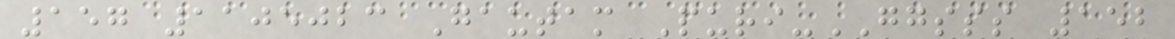157 1105023 Gautam Puri-GGSSS 152
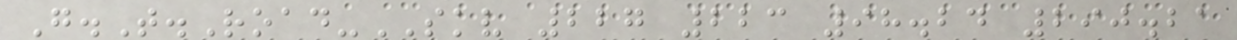G.T.Road-SKV 227 223 98.24 290.21
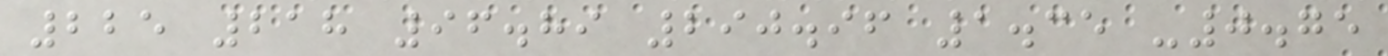225 218 96.89 290.96 1.35 -0.75
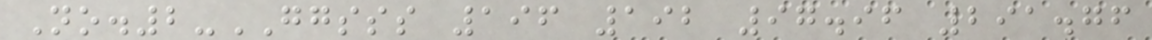No.2-GGSSS 196 192 97.96 291.76
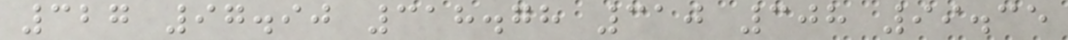327 97.90 318.78 310 308 99.35
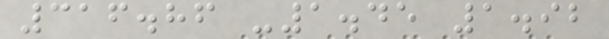316.86 -1.45 1.92
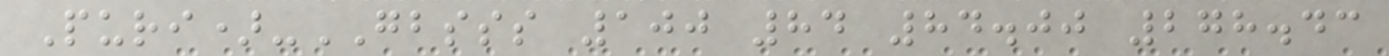Puri)-GBSSS 100 84 84.00 278.43
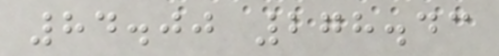84.00 278.43
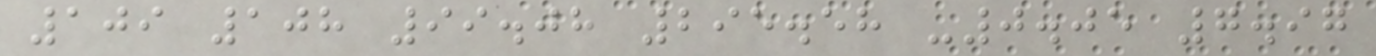109 108 99.08 295.58 -0.05 7.97
